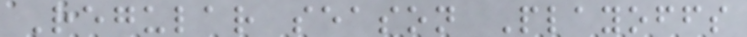Regular season Playoffs
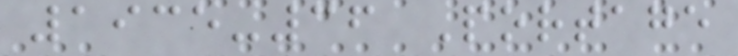1935-36 Portage
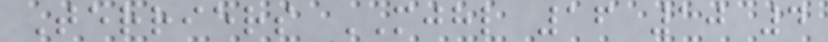Terriers MJHL 16 10 4
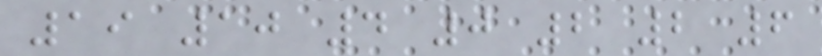19 10 4 0 2 2 6
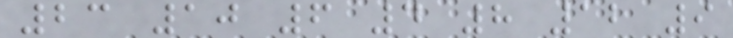23 10 6 4 8 12 9
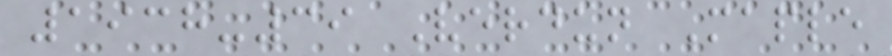1938-39 Verdun Maple
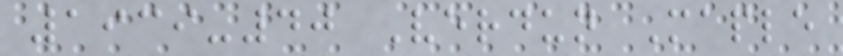1939-40 Verdun Maple
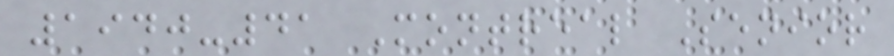1940-41 Montreal Senior
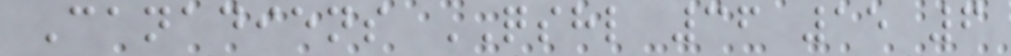Canadiens QSHL 36 15 6
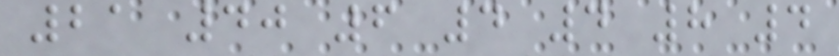21 40 6 4 4 8 4
